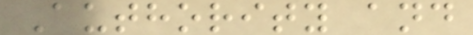Authority and
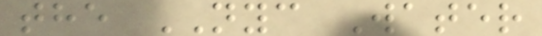the NYC Water
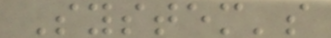System's
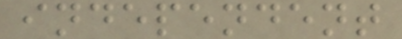independent
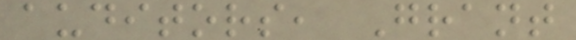auditors, Grant
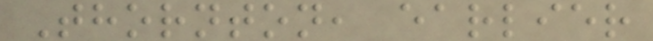Thornton, earlier
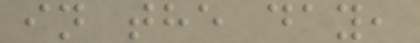in the day,
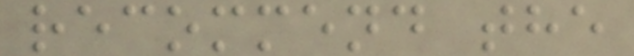recommend the
